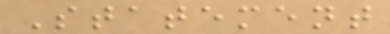Statement
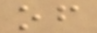of
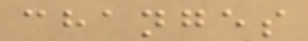changes
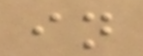in
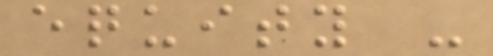equity -
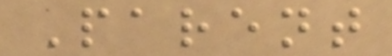Parent
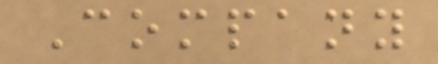Company
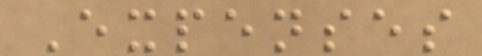Expenses
